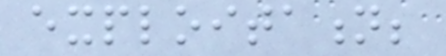exploitation;
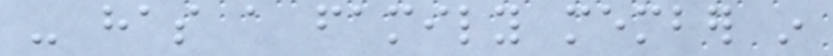- has a family member in
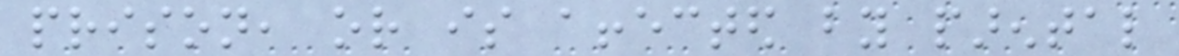prison, or is affected by parental
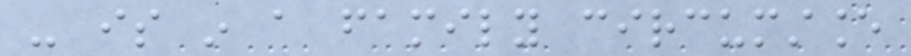- is in a family circumstance
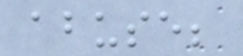abuse;
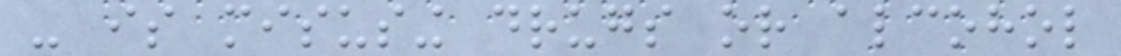- is misusing drugs or alcohol
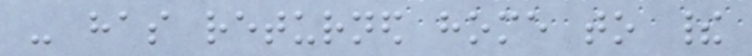- has returned home to their
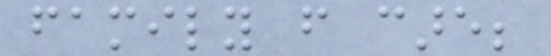family from care;
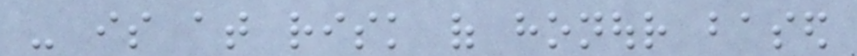- is at risk of honour based
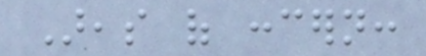Areas of concern:
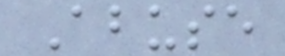Abuse
